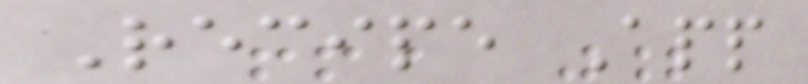Recipe App
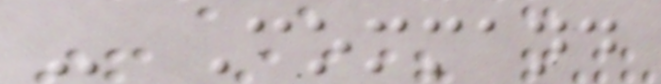- Command
